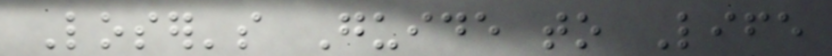Loser's Guide to Life
